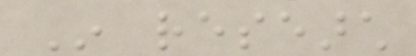In research
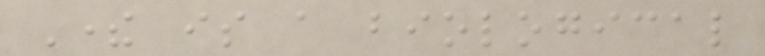There is a biological
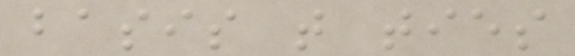basis that ties
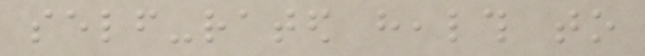self-rated health to
